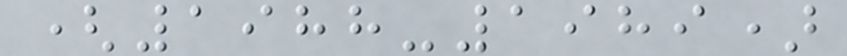(1988-1989)
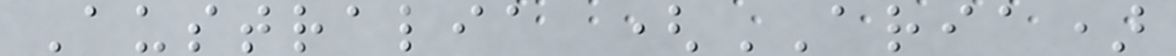Australia (ARIA)
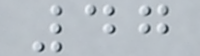47
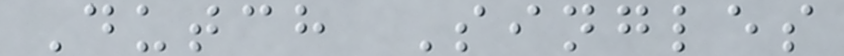Dutch Singles
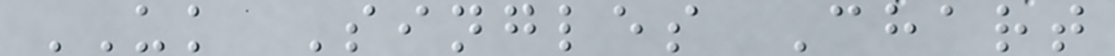UK Singles Chart
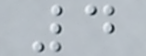4
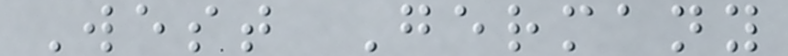West Germany
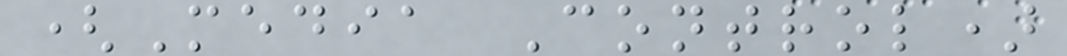(Media Control)
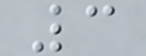3
